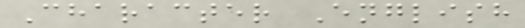Character English
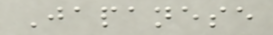Japanese
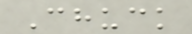Chuck
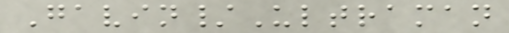Gavin/Ultraman
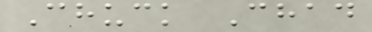Chuck Chad
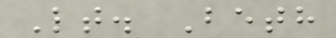Lt. Beth
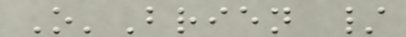O'Brien /
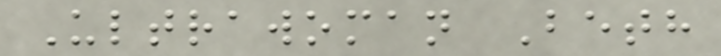Ultrawoman Beth
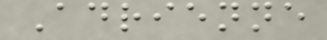Adrienne
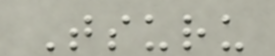Tsuru
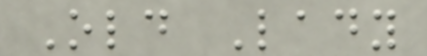Old Lady
